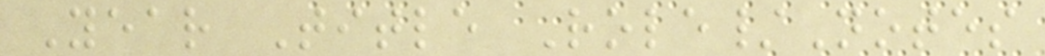Year Title Role/Notes
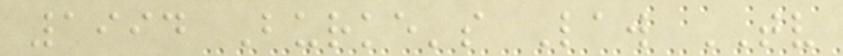1994 Burke's Law TV
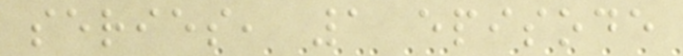series, 1 episode
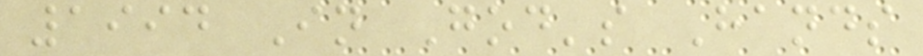1994 In God's Hands
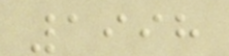1998
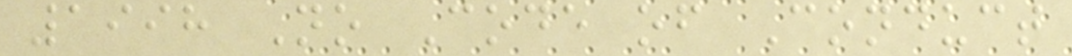1998 No Code of Conduct
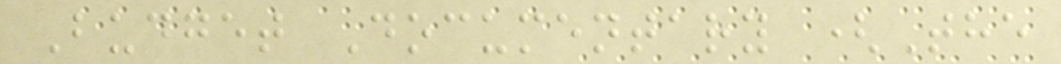Budget Documentary (The
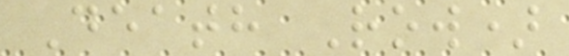Death Row)
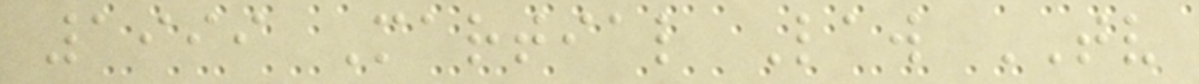1999 Martial Law TV
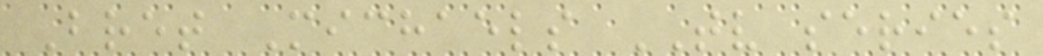Bret Michaels TV series
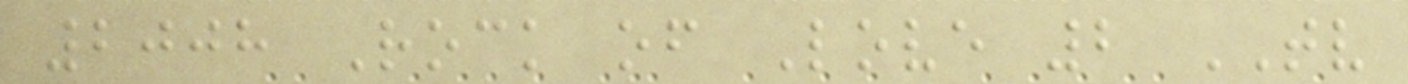2008 Rock of Love 2 TV
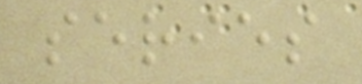series
